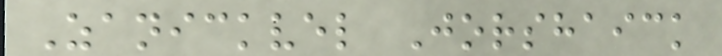Zanickvel Jorshaick
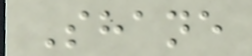Shane
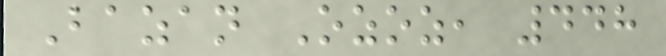Bazan Ozoz, 448
